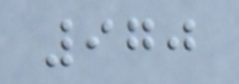970
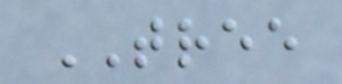TREE
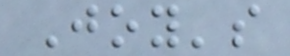Joy's
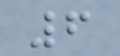6
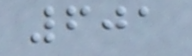601
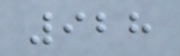928
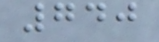740
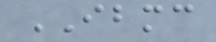IBMC
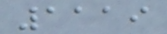1119
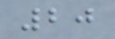20
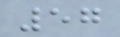57
